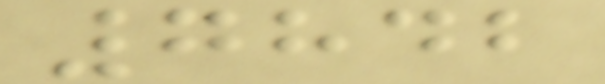7842
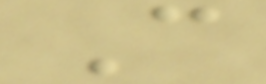C
